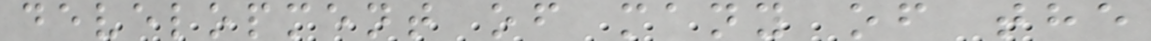development of many of the
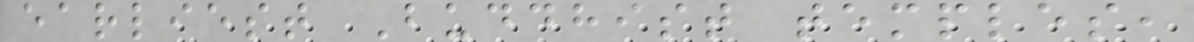earliest Buddhist temples,
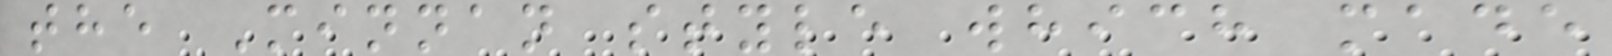the Minnan style which made
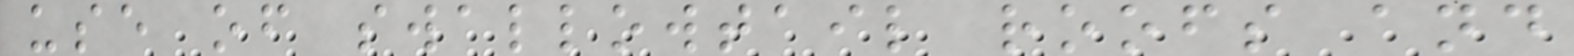use of swallowtail roofs and
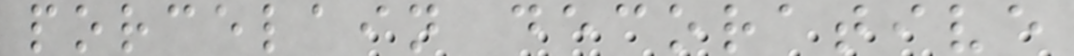porcelain decorative
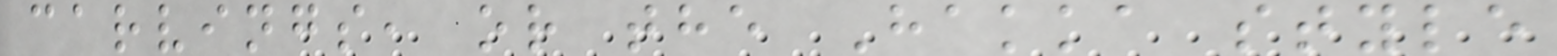carvings, or the Hakka style
